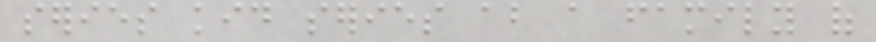series kid series about a family of
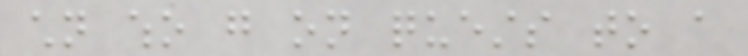children who go on quests to a
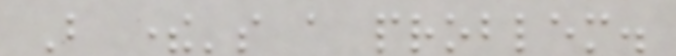But there's a problem.
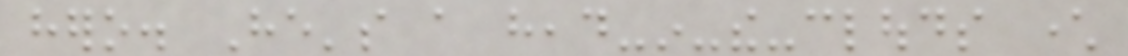hero. He's a head-in-the-clouds character
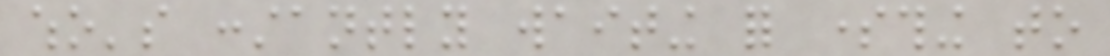who's constantly waiting for something to
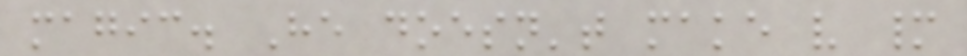magic. He doesn't make very many
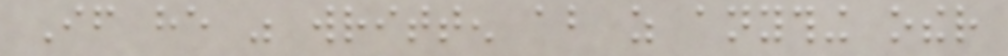If he was written about as anything other
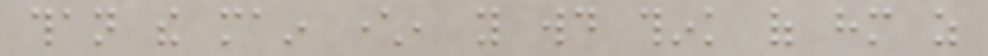than the main character, you would think of him as
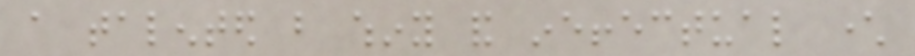a talented but whiny and ineffectual character
